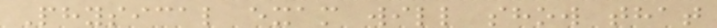Physical exam will show that
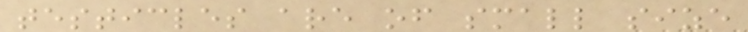testicles are of small size
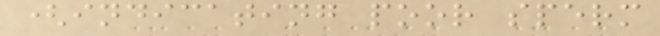(indicating poor sperm
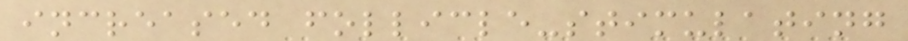increased follicle-stimulating
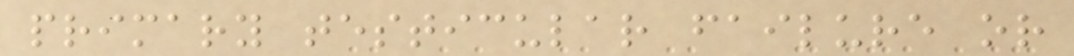primary testicular failure or
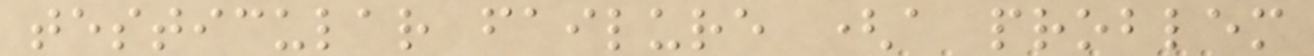testicular failure (a problem
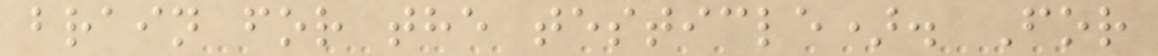brain for the testicle). For
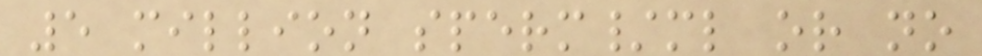5 million sperm/ml or no
